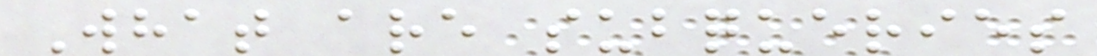What are subqueries
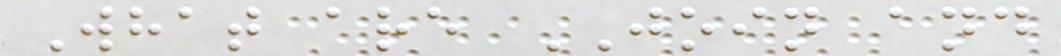What are JOIN and
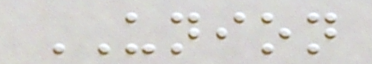UNION
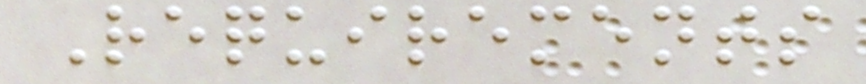Requirements
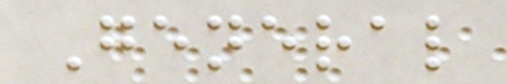General
